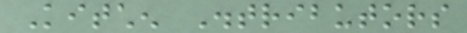Kitchen Distributors
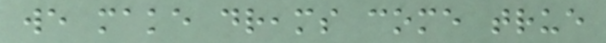we make dreams come true
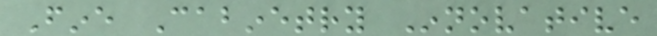Fine Cabinetry Innovative
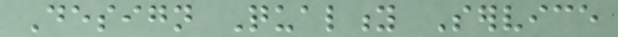Design Quality Service
